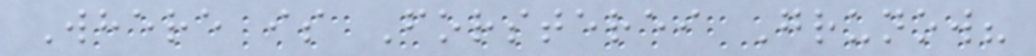Where is Forsterei Grunow?
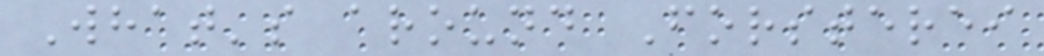What's around Forsterei
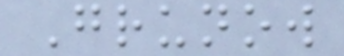Grunow
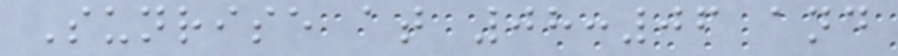Sunrise at 08:06 and
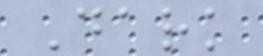Dark
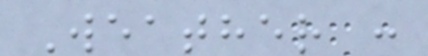Weather :
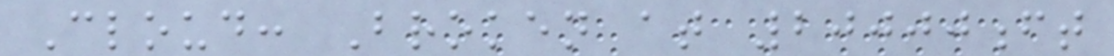Cloud: Broken at 20000ft
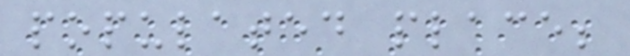populated place;
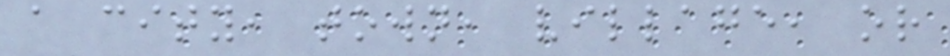a city, town, village, or
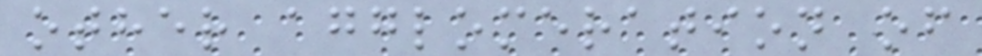other agglomeration of
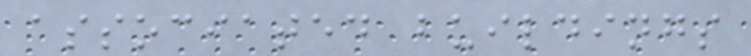associated buildings
